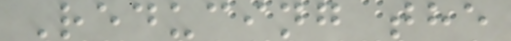Reducing the
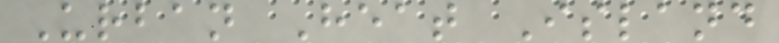Urban Heat Island
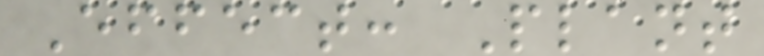Effect: Plant
